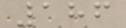186
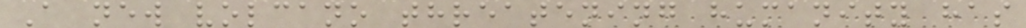A new volcano threatening humanity has
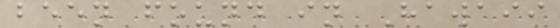been found in Hawaii
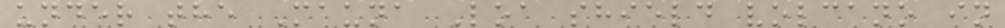under the Mauna Loa shield volcano in
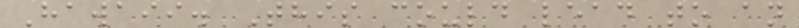Hawaii. This could lead to an
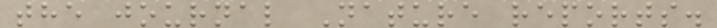the journal Nature reports.
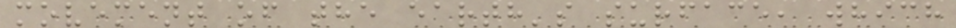movement of the earth's surface, which
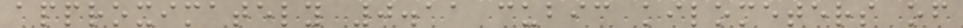approximately 0.11 cubic kilometers of
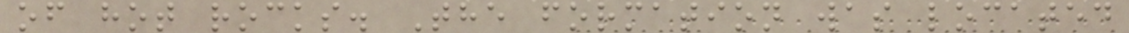of hot rocks. The formation was located
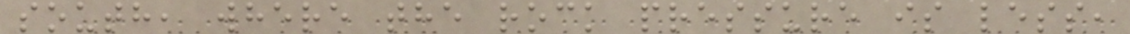south, where the rock pressure is less,
